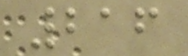216
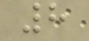8
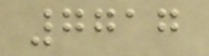7717
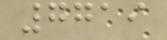7719
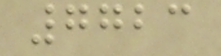7723
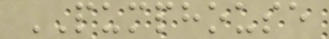PUMPHOUSE
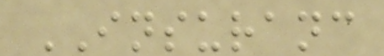INSURANC
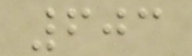603
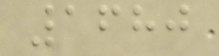1680
